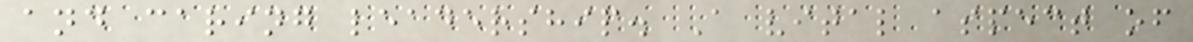and caring leadership. A vital aspect of
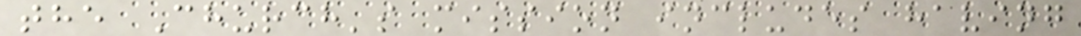the Church's mission includes having
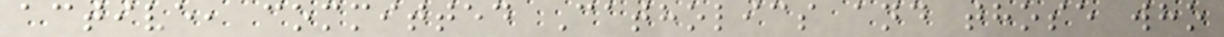active, committed Catholics and those who
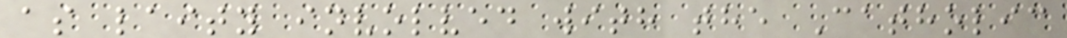as laity involved with the Catholic
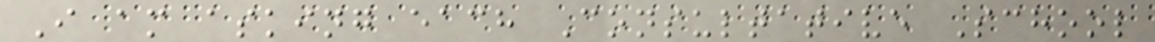I am asking each Consultative School
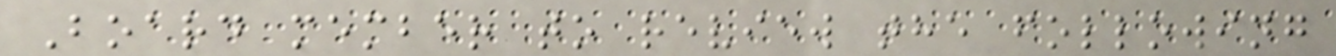Board member to review the following
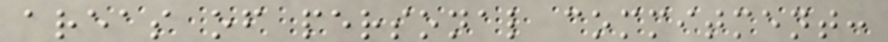areas of personal commitment:
